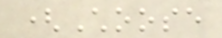(Choose
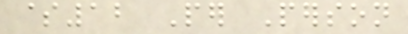$12 Per Person
